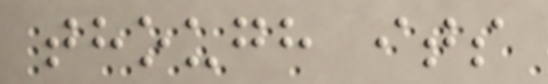though its
